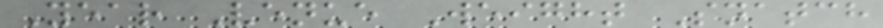Year Venue Weight Snatch
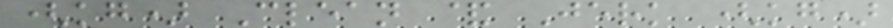(kg) Clean & Jerk (kg)
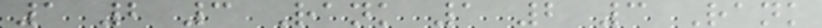1 2 3 Rank 1 2 3 Rank
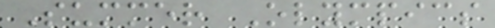Summer Olympics
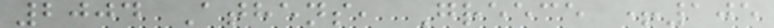2004 Athens, Greece +105
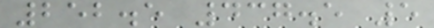252.5 437.5 5
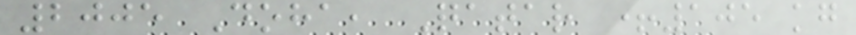2005 Doha, Qatar +105 kg
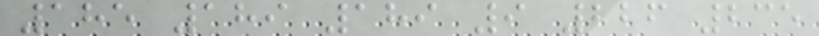185 189 189 9 226 235
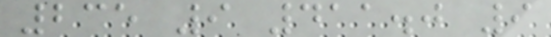235 9 411.0 9
